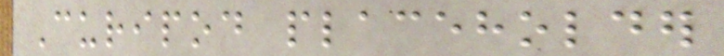Curipod placeholder
